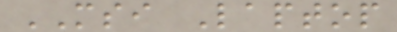MSI Laptop
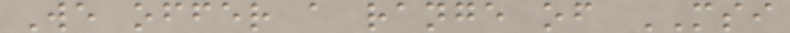We offer a range of MSI
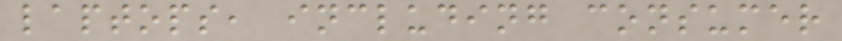laptops, including consumer
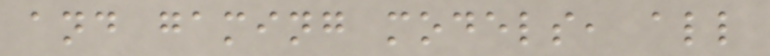and gaming models, all
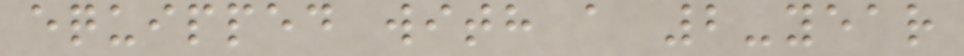equipped with a 2-year
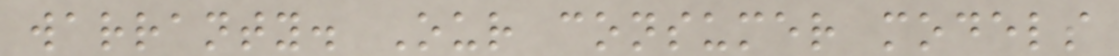warranty. Our consumer models
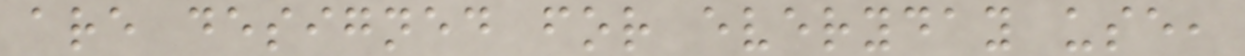are designed for everyday use,
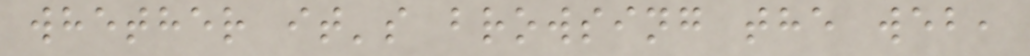whether it's browsing the web,
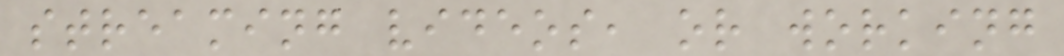streaming videos, or working
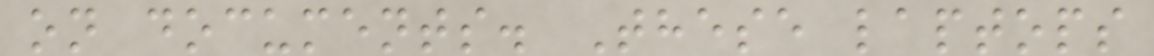on documents. These laptops
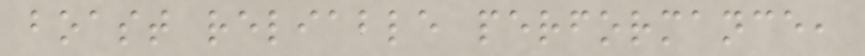boast reliable performance,
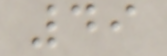49
